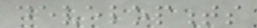developments
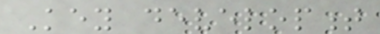Key development
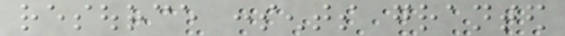resource consents granted
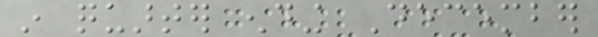in quarter ending December
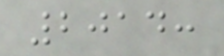2014:
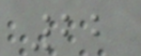22
